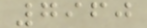7960
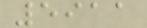5911
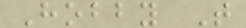Hobby T
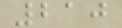210
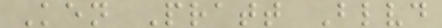Ken Pratt Blvd
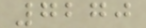7270
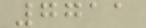7711
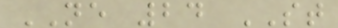NE 24 ST
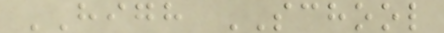HIGH SCHOOL
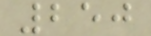250
